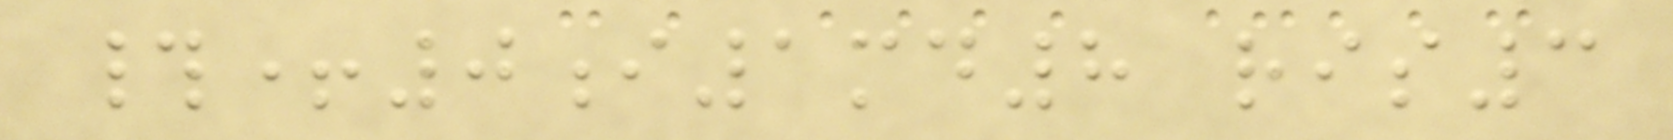#+0i1md8 ris3
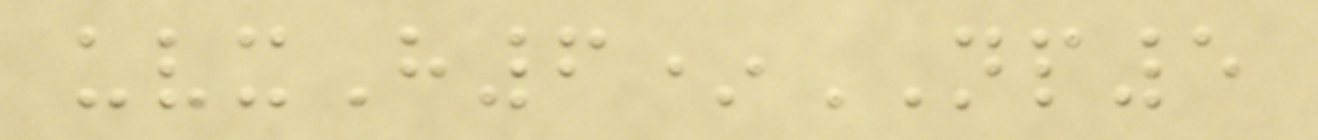uvxH6*NP5
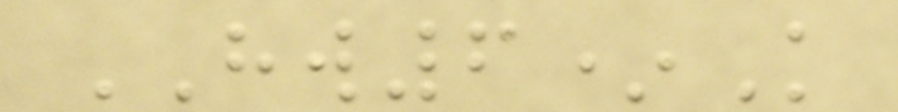HW6*K
